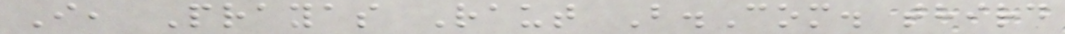I, Prayas Raut B.Com. third
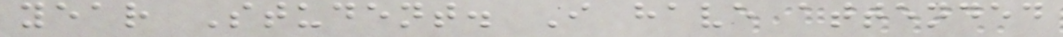year Student. I have attended
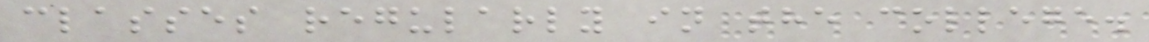classes regularly in the college.
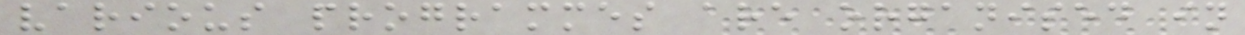various programmes are organised in
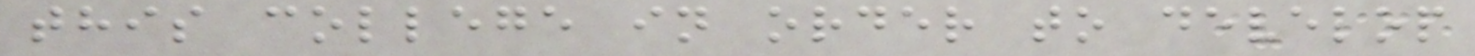this college in order to develop
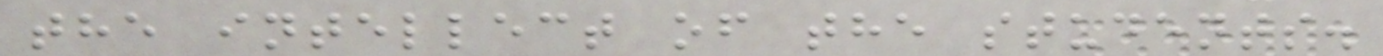the intellect of the students.
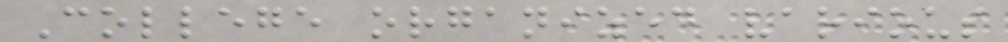College organized various
